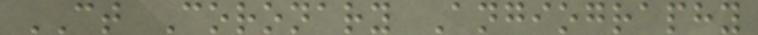CT Coronary Angiography
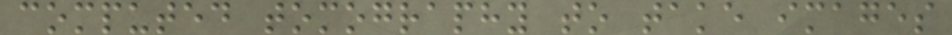computed tomography to take images
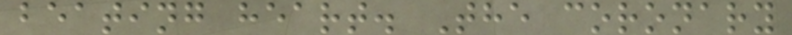beating heart. The coronary
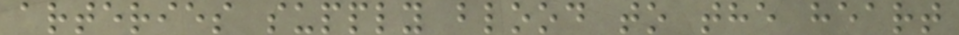arteries supply blood to the heart
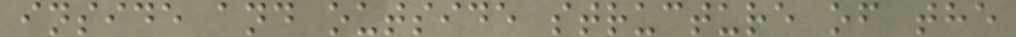inside and outside structure of the
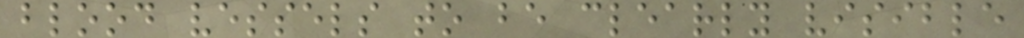blood vessels to be clearly visible
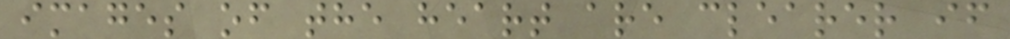images of the heart are clearer if
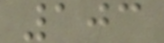103
